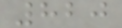820
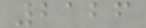2126
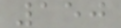150
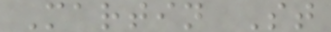Martin St
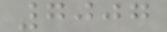7007
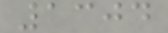1304
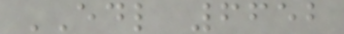EDL 6652
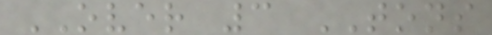OVER 3 TONS
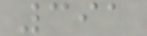391
